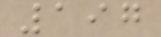197
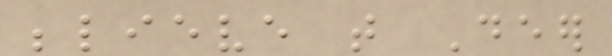believe that Deer
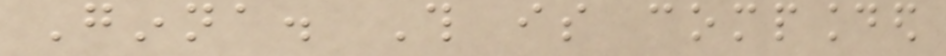Ginna. This is compounded
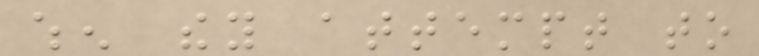when they attempt to
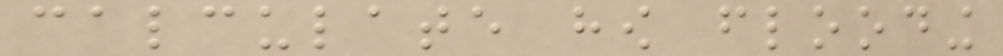calculate how flooding
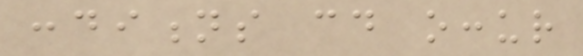conditions could occur
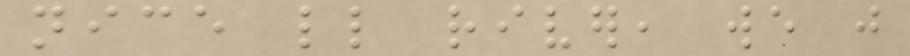nice little river, we just
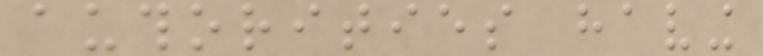authorities having
